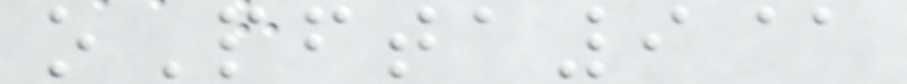oPfta9@
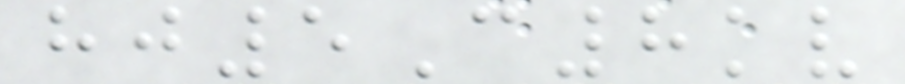hj5C8kv
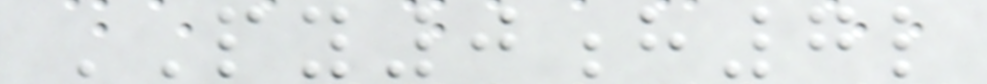PY0h7l
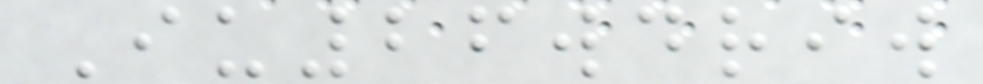Iu26wdriw
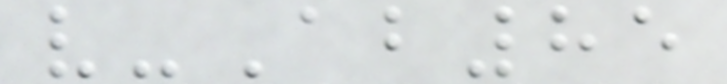v-Ab85
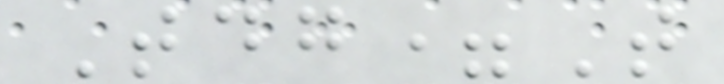Tdg=T
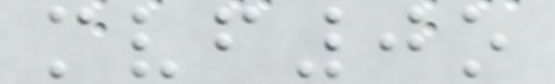mvf0o
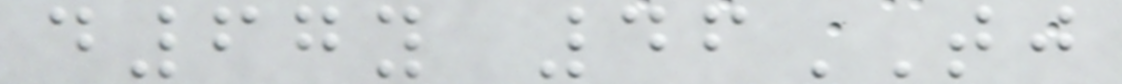d67y 46TJ
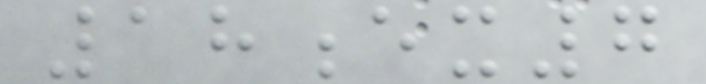18ex7
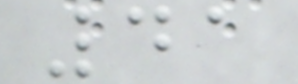41
